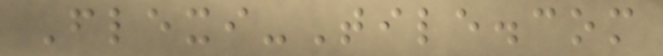Flexi-Tile.com
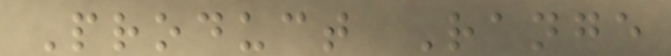Product Range
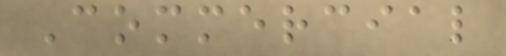Commercial
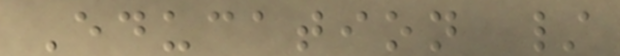Education /
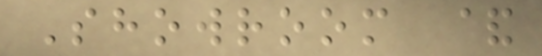Showroom &
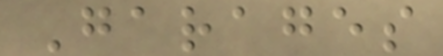Garages
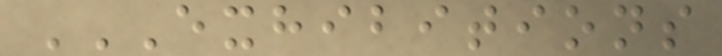EXHIBITIONS
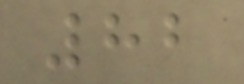82
